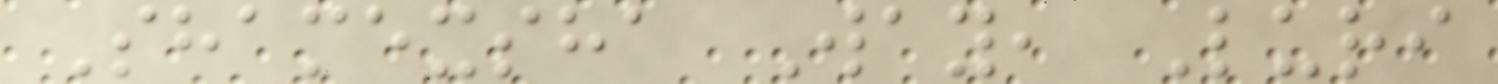Shamexsha Way, Luri
